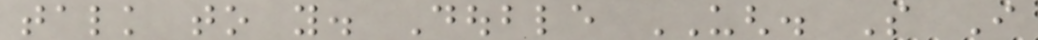talk to you. Double UGH. So I
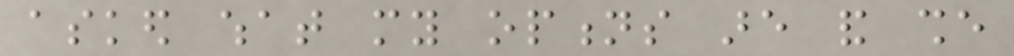asked what my options are and she
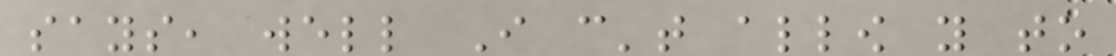says, well I can't allow you to
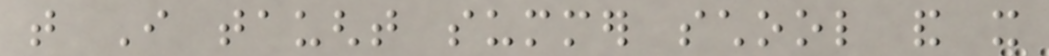that I taught summer school and it
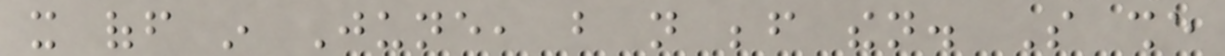it off in June, but not before then. So she
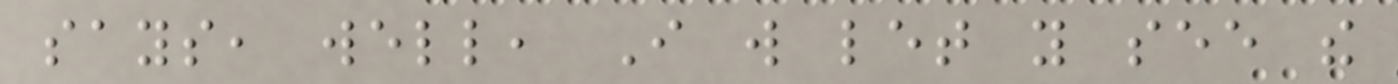says, well, I will let you see the
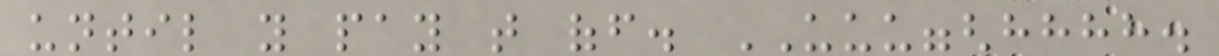until you pay that off. UUUGGGHHHHH.
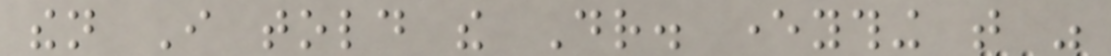then I told the Dr. everything that was
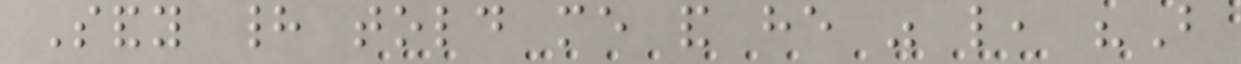Sandy had told me and he was like, "But
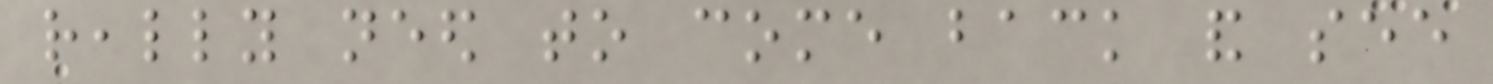really need to come back and see
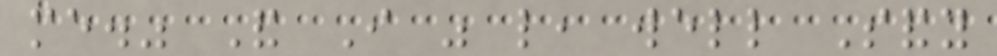me." And I was like, well Sandy
